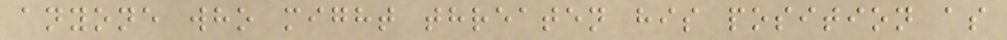anyone who might threaten his position as
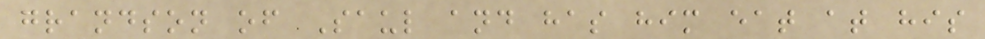grandson of Saul and has him eat at his
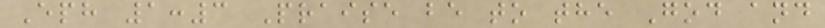Eph 1:3 Praise be to the God and
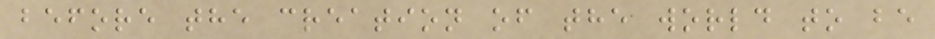before the creation of the world to be
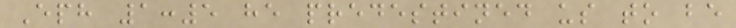Eph 1:5 he predestined us to be
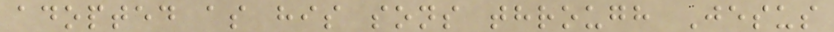adopted as his sons through Jesus
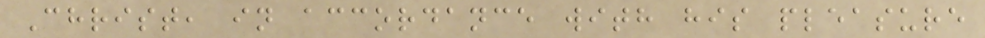Christ, in accordance with his pleasure
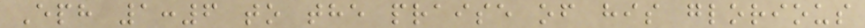Eph 1:6 to the praise of his glorious
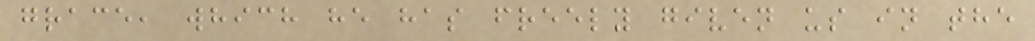grace, which he has freely given us in the
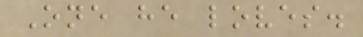One he loves.
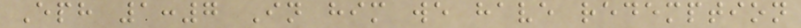Eph 1:7 In him we have redemption
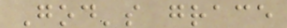God's grace
